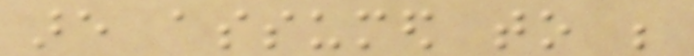are assumed to be
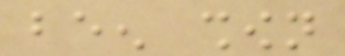been shown
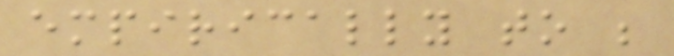empirically to be
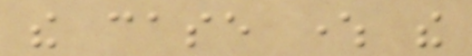the case where the
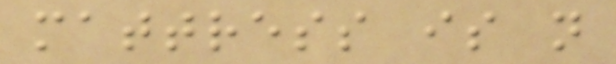mattress is not
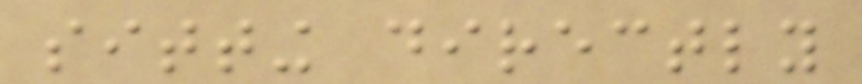sitting directly
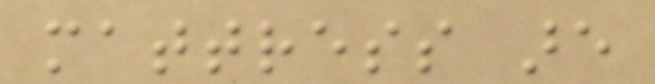mattress are
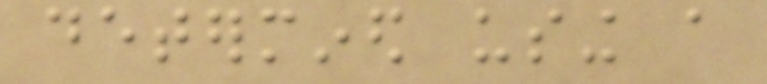determined using a
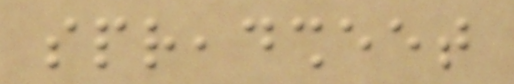spreadsheet
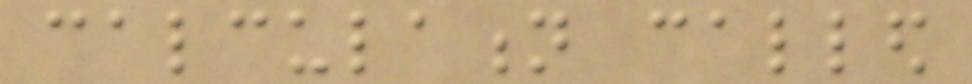calculation called
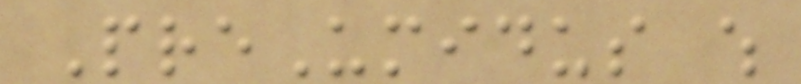PreUmidus which
